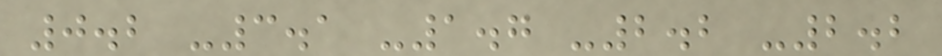0.2 -3.1 -1.7 -2.2 -2.2
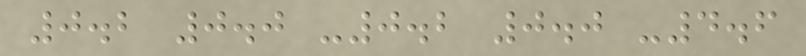0.2 0.0 -0.2 0.0 -4.6
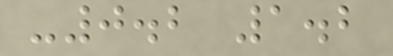-0.2 1.2
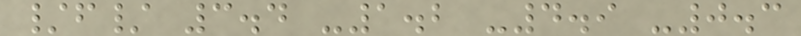/f/ 3.4 -1.2 -4.9 -0.3
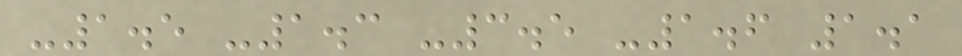-1.5 -1.3 -3.5 -1.6 1.1
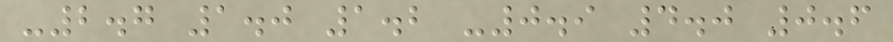-2.7 1.0 1.2 -0.9 4.0 0.6
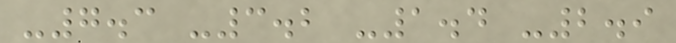-7.3 -3.2 -1.4 -2.9
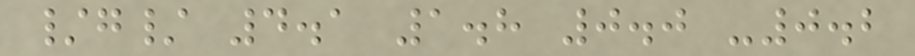/g/ 4.1 1.8 0.0 -0.2
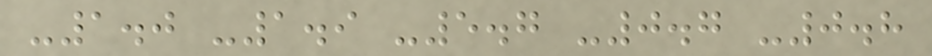-1.0 -1.9 -5.7 -0.7 -0.8
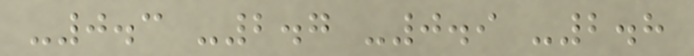-0.3 -2.7 -0.9 -2.8
